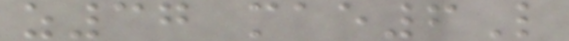z37 mae6L
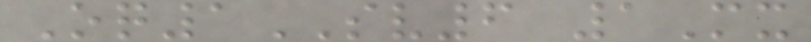Oq1SV6 1Mx
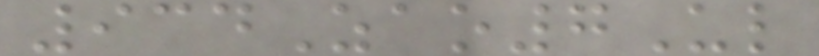934Zao7Ul
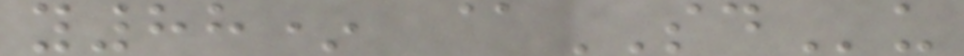y88* @SDu
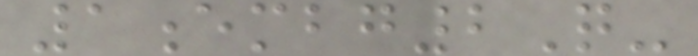1embg2Q-
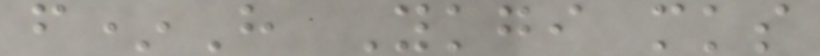f*H Ykgi mks
